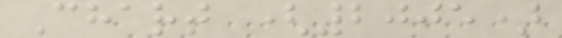Chart (2005)
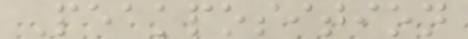Peakposition
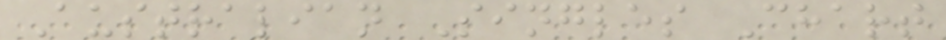Australian Singles Chart
